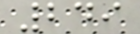249
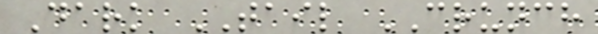Dark TAIL CRUNCH
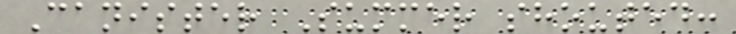Canister Summer shouted:
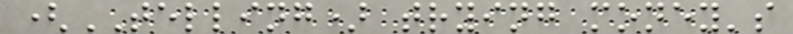(TELLING) trying money's
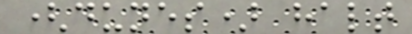(dunes) halt
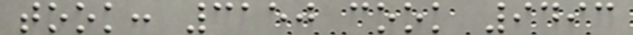took: 3150 cook 9493
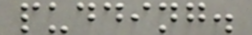pudding.
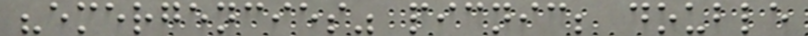"emergencies" picnic; double
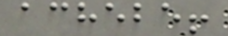achebe!
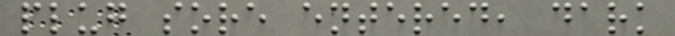plug sore entered, dark
